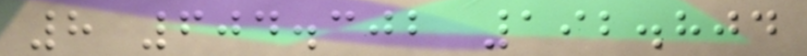8 604.302 192.804
